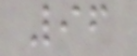96
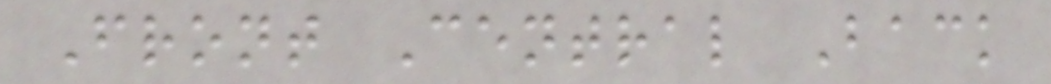Front Central Back
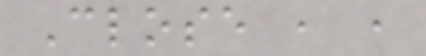Close , ,
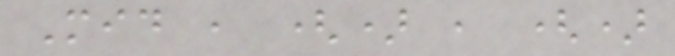Mid , () , ()
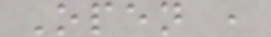Open ,
